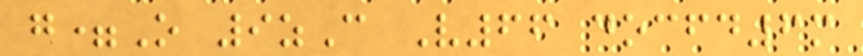g=O 9zC V66 docfd6m
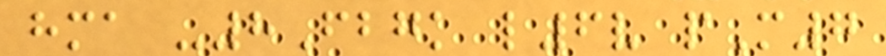hma -8Fbgk l6v pM7
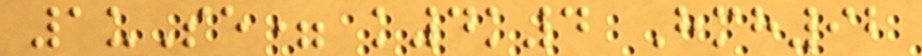1uSe= k4k4 Hmh92
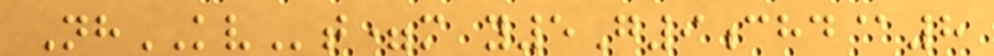NhKVt=m y5G9chd@8
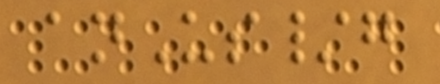anUs/g
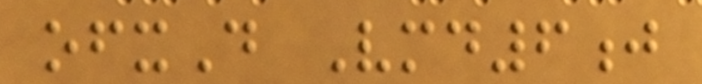ofxD Vmd6j
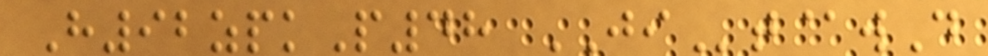H92zpkP48 JIt@wD
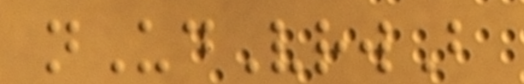nUdVrwB
